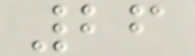26
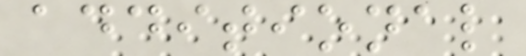additional
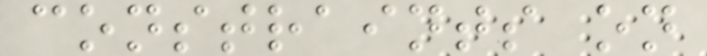constraints on
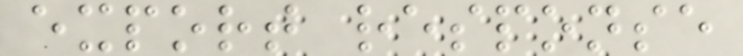export response
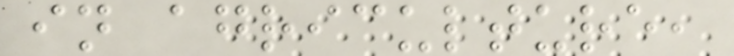in agriculture,
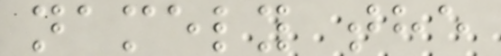namely the
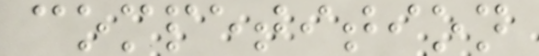competition
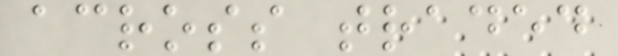across traded
